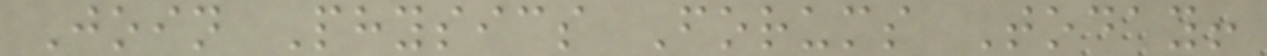Join Physics Forums Today!
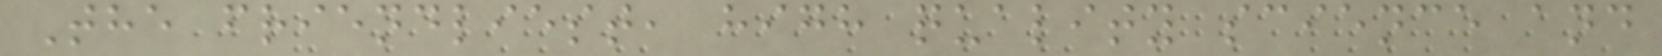The friendliest, high quality science and
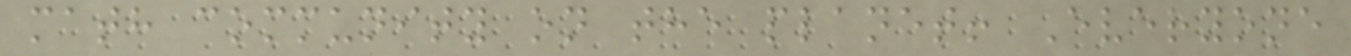math community on the planet! Everyone
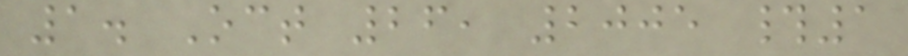1. Oct 26, 2005 #1
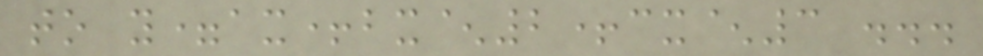to y=ax+bx^2+cx^3 ...
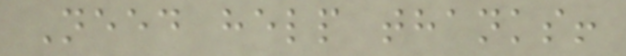Need help thanks!
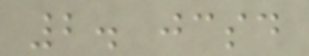2. jcsd
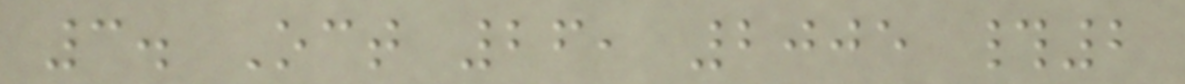3. Oct 26, 2005 #2
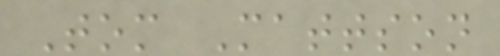Tom Mattson
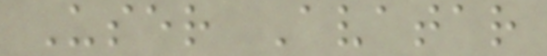User Avatar
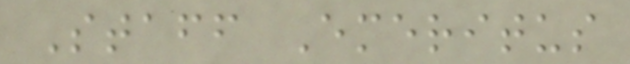Staff Emeritus
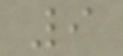9
